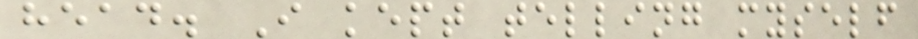head. I kept telling myself
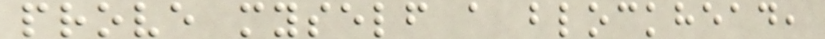prove myself a blockhead,
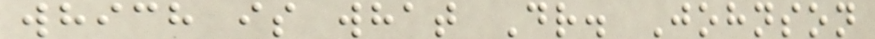which is what Dr. Johnson
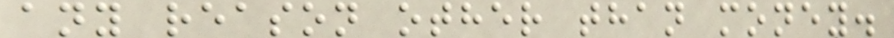any reason other than money.
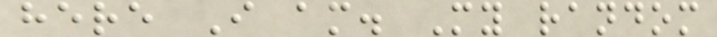here I am. My random
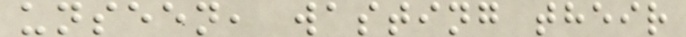unseen, wasting their
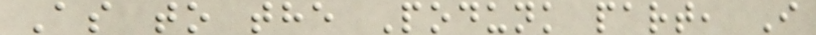As to the Podunk part, I
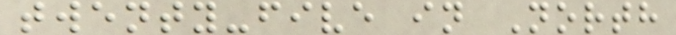twenty-five in North
